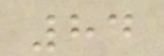84
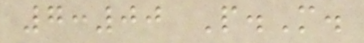7:00 P.M.
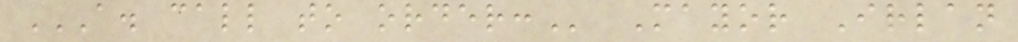A. CALL TO ORDER: Mayor Irlan
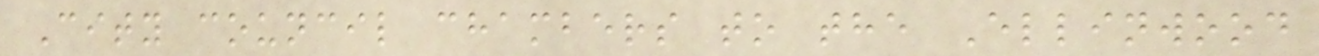City council chambers to the Ellinwood
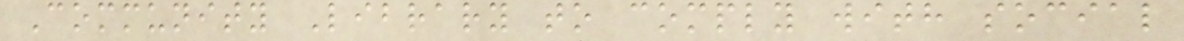Community Library to comply with social
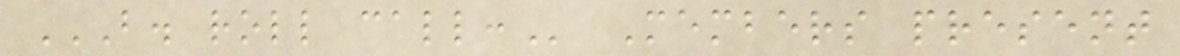B. ROLL CALL: Members present
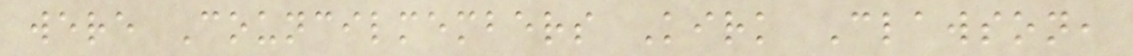were Councilmembers Kirk Clawson,
